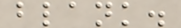blank.
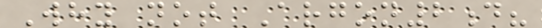Why not Argon2d?
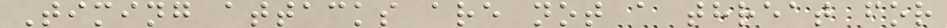Timing attacks are not a threat for
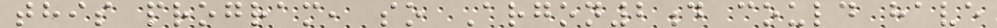this program, so Argon2d could have
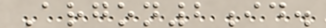Argon2id.
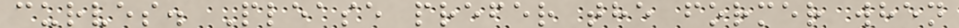curves. Please prefer the former when
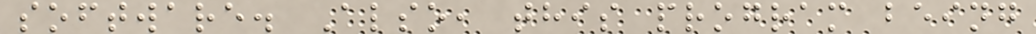software. Also, this program being
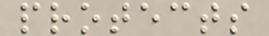protects
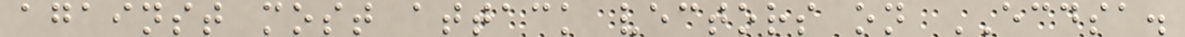against most attack vectors on ECDSA.
